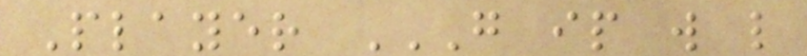Player G IP W L
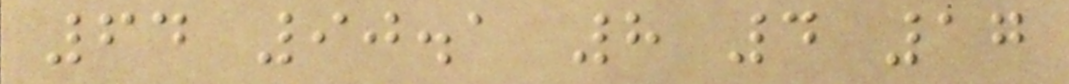64 90.1 8 4 17
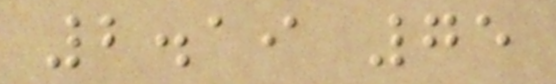2.19 75
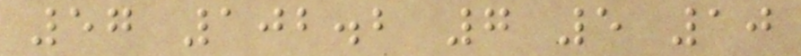57 102.2 7 5 10
